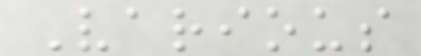Various
